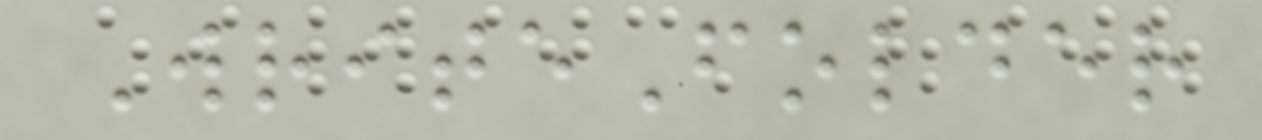WriteFolder
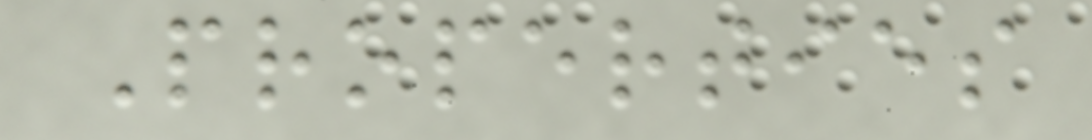Properties
